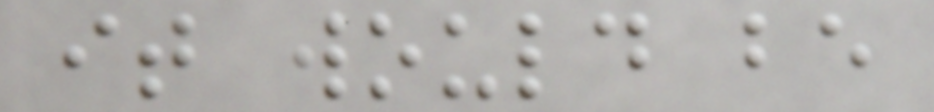it would be
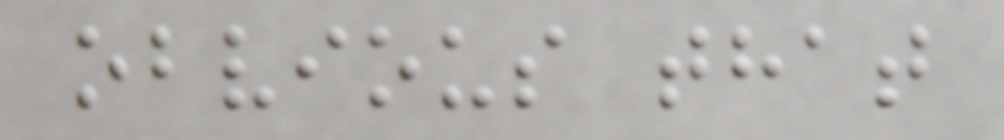obvious that
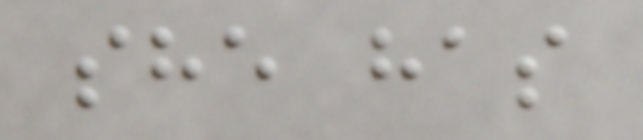she has
